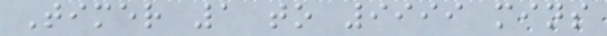Timer 1 to 9999 mins
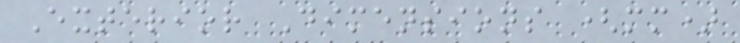Exterior Dimensions (mm)
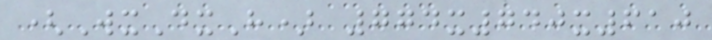(WxDxH) 774x740x610
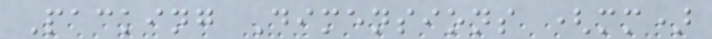Packing Dimensions (mm)
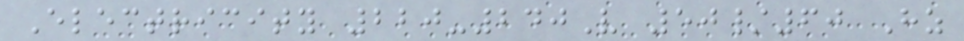Electricity 220-240V 50/60 Hz
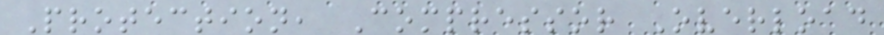Protection, Compressor Overload
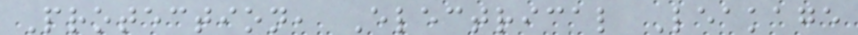Protection, Electrical Leakage
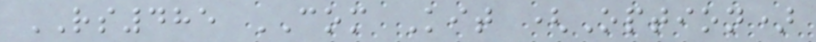RS485 COM Kit (Option)
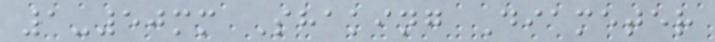1-50mm Shaking Diameter
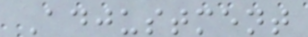Adjustment
